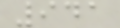941
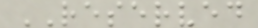RESERVED
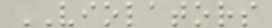VIOLATORS
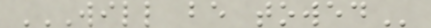WILL BE TOWED
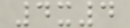4x4
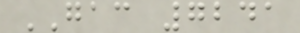GAC 7241
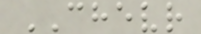CHEVR
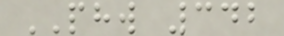PHW 342
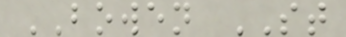BOWEN ST
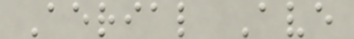Aerial Ave
